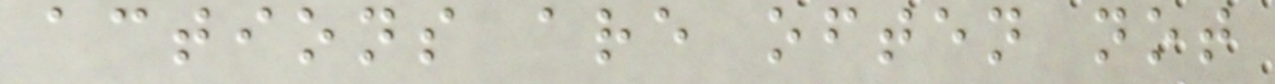actions are often not
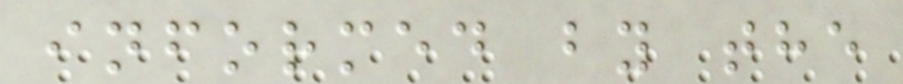informed by the
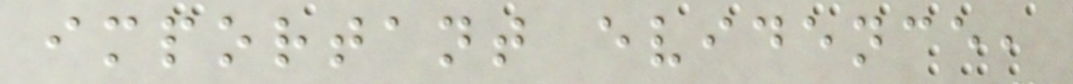important evidence,
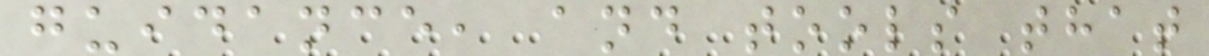guidance, and tools that
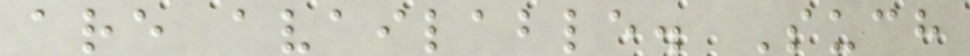are available. Such
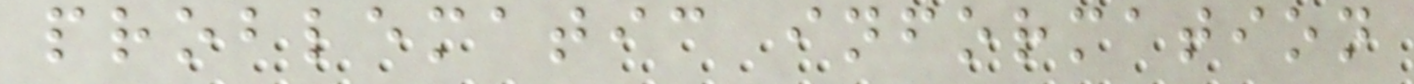problematic information
